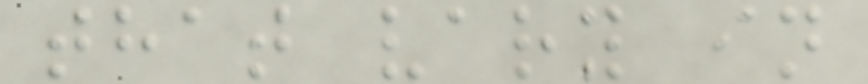that vary in
